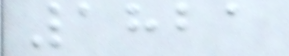1821
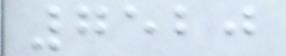7520
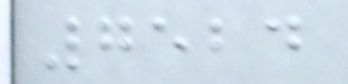7524
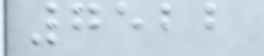7522
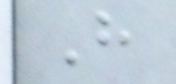H
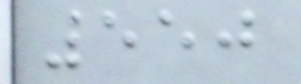550
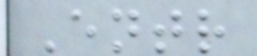Entr
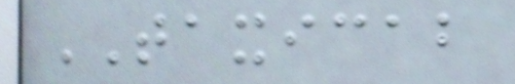TAXICAB
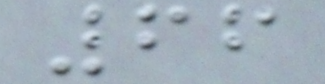66
